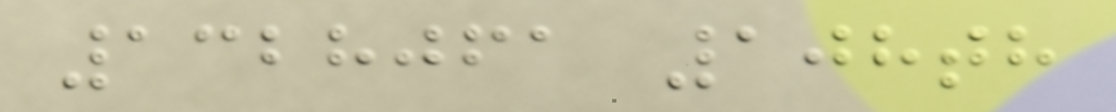1328061 108th
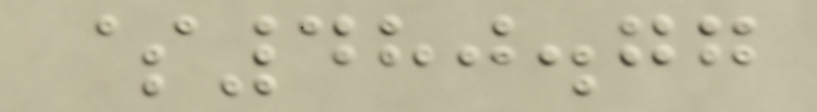$480.77
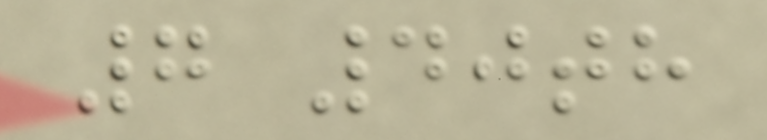7 40th
